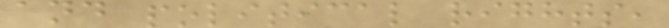and political rights,
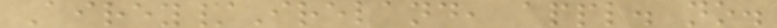Airey/Ireland, appl. no.
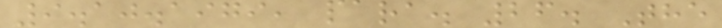9.10.1979, para. 26. The
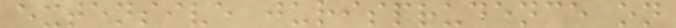extensive jurisprudence on
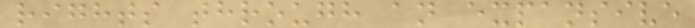rights through an expansive
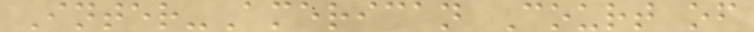Inter-American Court of
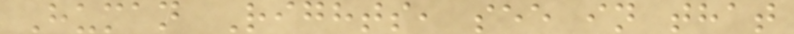Human Rights, see in that
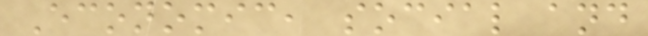Economic, social and
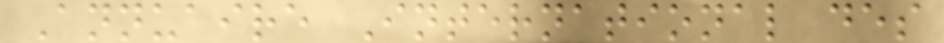Annuaire International des
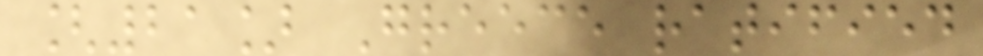[21] Greece ratified
